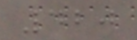420
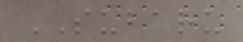SUBARU
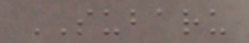SUBARU
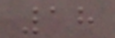18
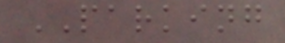PARKING
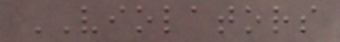VIOLATORS
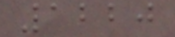1220
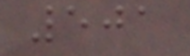501
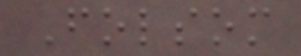Folsom
